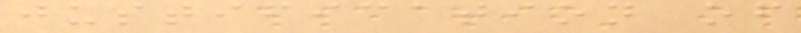justification of
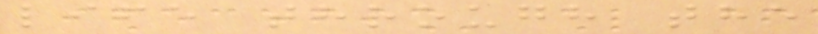life through the
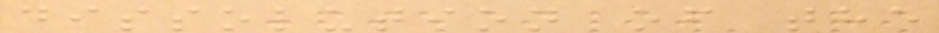dissolution of the
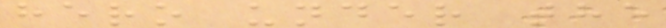hero under the
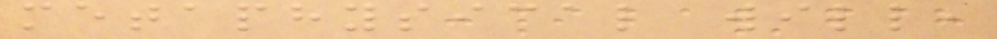metaphysical will,
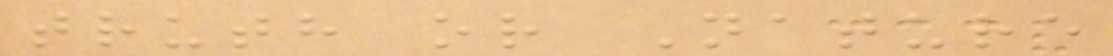truth or Nature
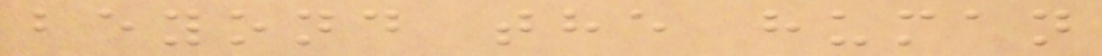beyond the human
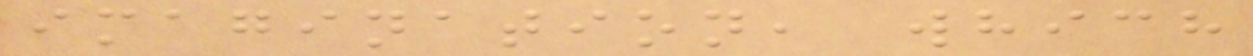imagination, which
